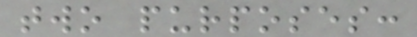two purposes:
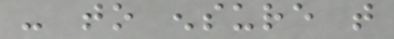- to ensure that
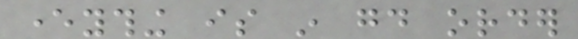everything is in good order
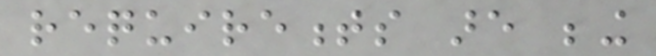requirements are being
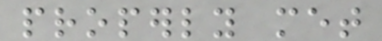properly met
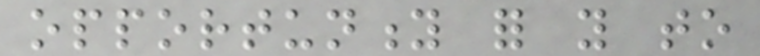opportunity for you to
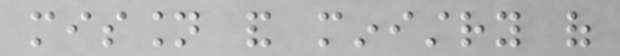mission and ministry of
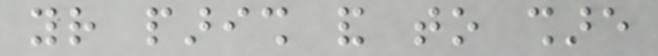your parish and to share
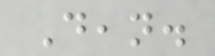Dean.
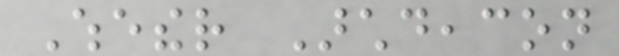Whether Archdeacon
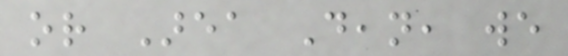or Area Dean, we
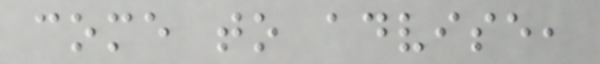come to advise,
